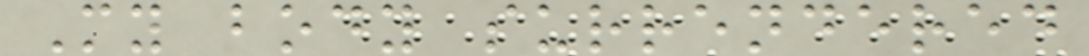My body surrendered
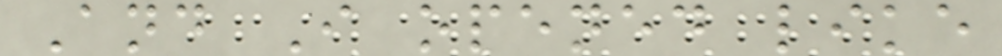And I opened like
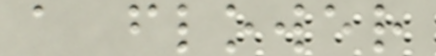a flower
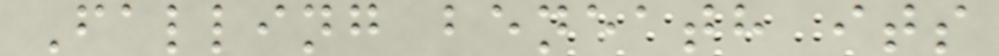Falling beneath its
